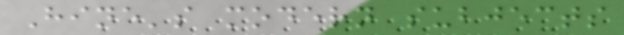Hine's modern subjects
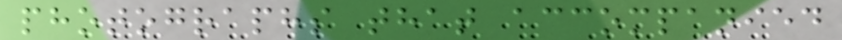photographs that accompanied
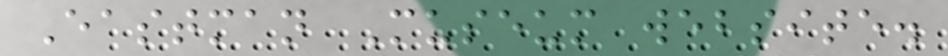Eastman Museum website.
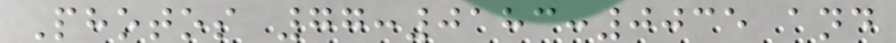Photos 77:0183:0035 and
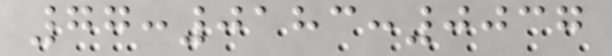77:0183:0037
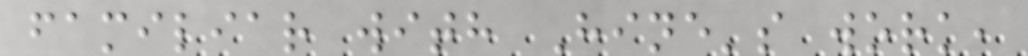familiar with Hine's work,
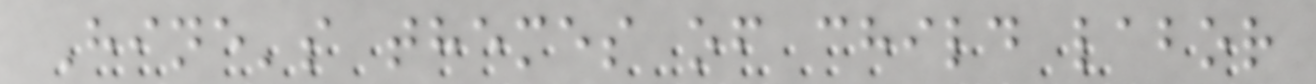Hine's themes of child labor
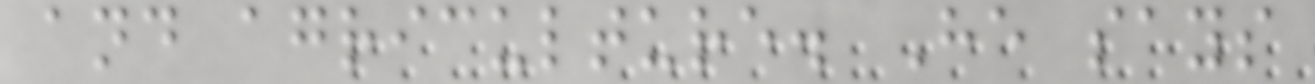and agriculture. He says
